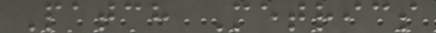Patch Metrics
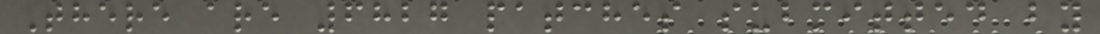There are 6827 patches submitted by
